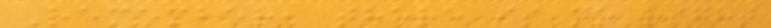Remember, there is no right
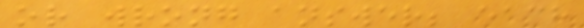or wrong answer; each
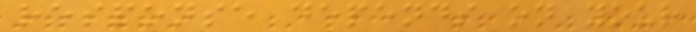response depends on your
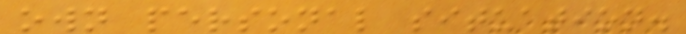own personal situation.
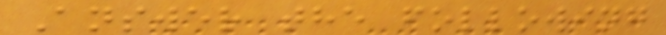Answer the following
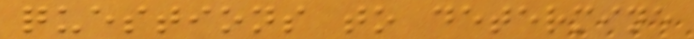questions to determine
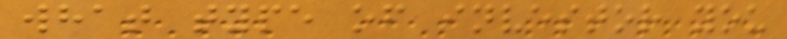what type of investor you
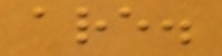are.
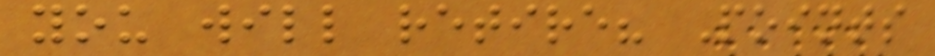you will retire? Points
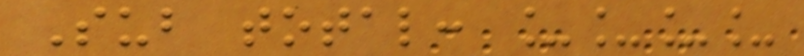Sub total: ____
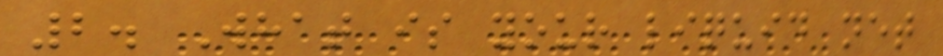2. What is your liquid net
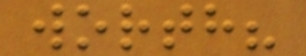worth?
